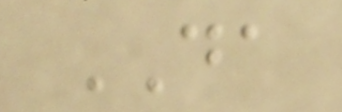DA
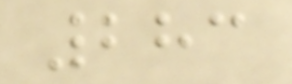283
